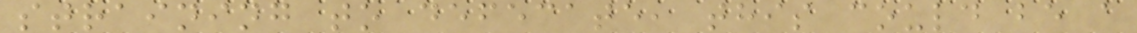straining to defecate, this could be a
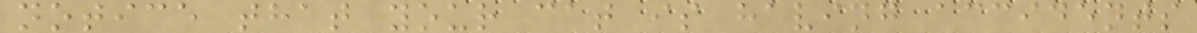notice that your cat is having accidents
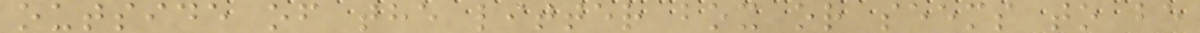outside of the litter box or seems to be
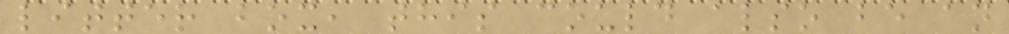litter box, this could also be an
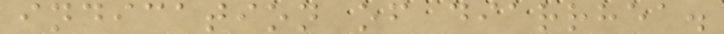indication of diarrhea.
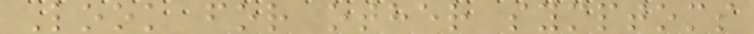Look for other symptoms
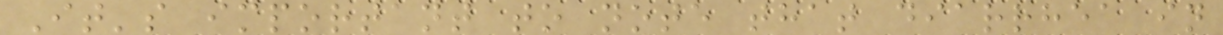It's important to note that diarrhea in
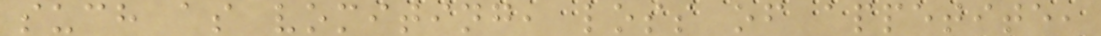such as vomiting, loss of appetite,
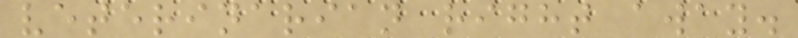veterinarian right away.
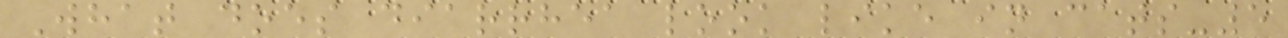What does diarrhea look like in cats-5
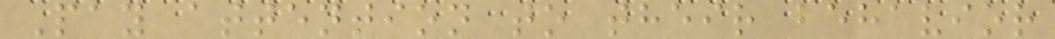Pay attention to their behavior
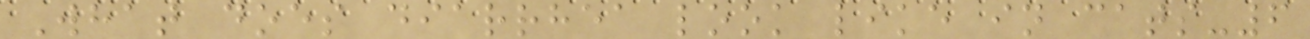What does diarrhea look like in cats-6
